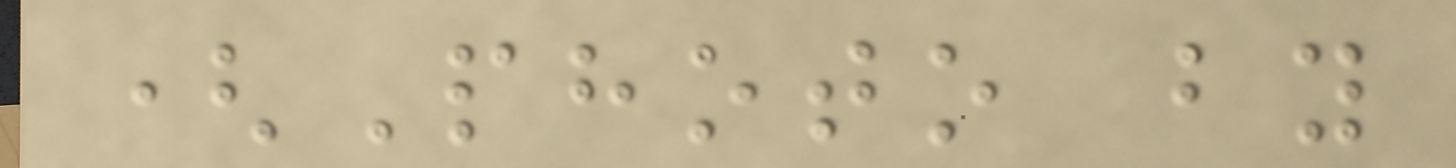(Photo by
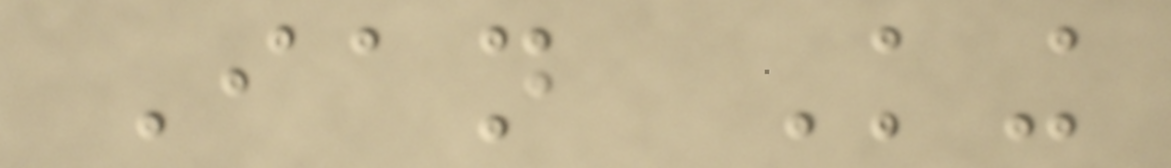Ian King
